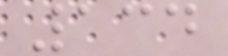134
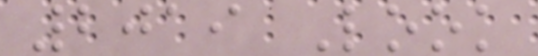2019 Look
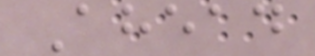Ahead
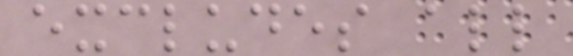excludes all
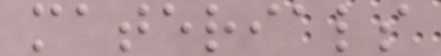materials
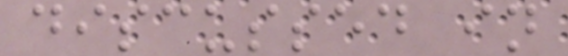discussed in
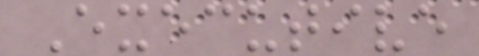Executive
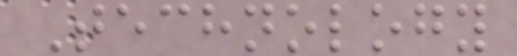Technology
